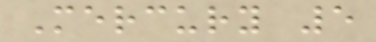Mercury 5
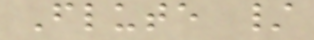Flute /
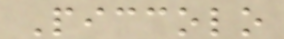Piccolo
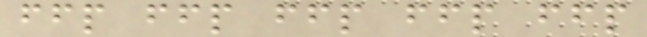ffp ffp ffp ffp ffp
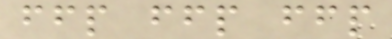ffp ffp ffp
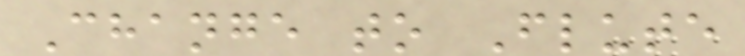Change to Flute
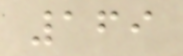169
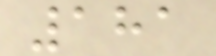181
